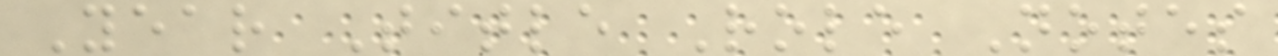Year Title Role Notes
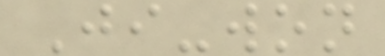Ji-won
